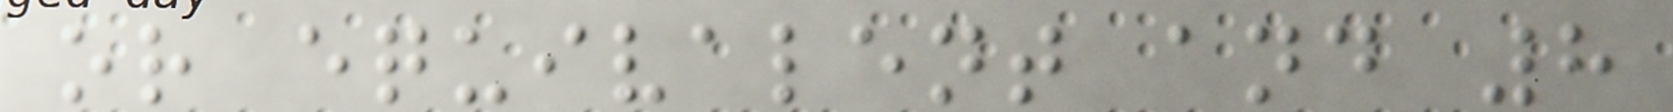or equivalent and 8
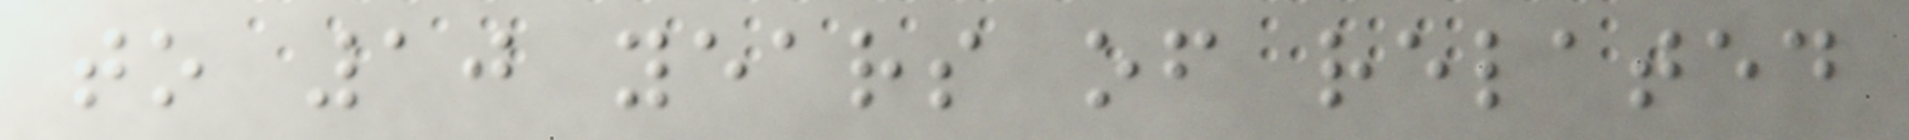to 10 years of related
